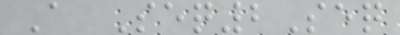A Seq2Seq
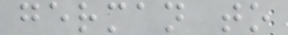german to
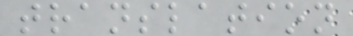translation
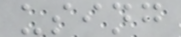using
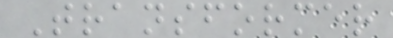Transformer
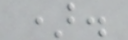).
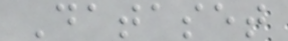Dataset
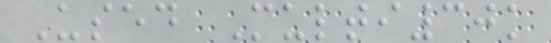Used Multi30k
